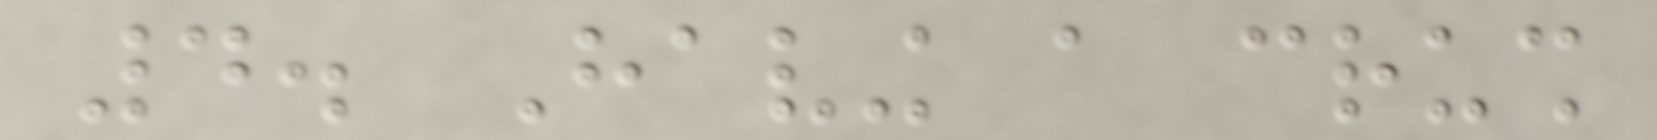4. Having a crush
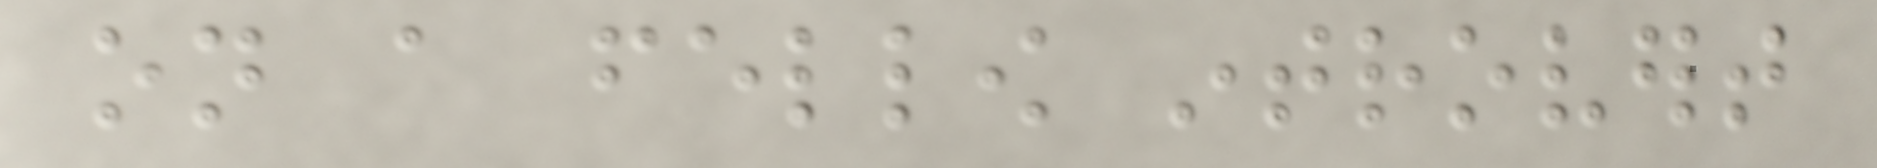on a fellow introvert
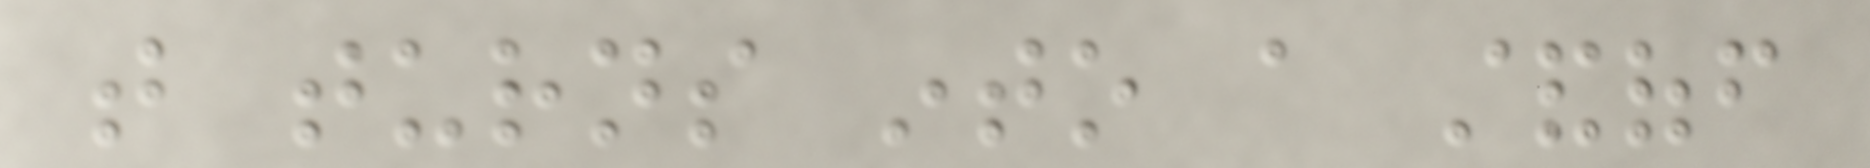that turns into a standoff
